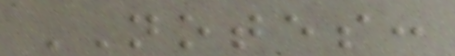NOTES:
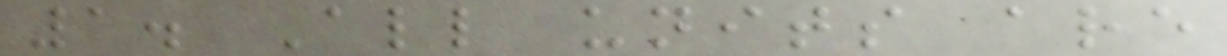1. All units are
